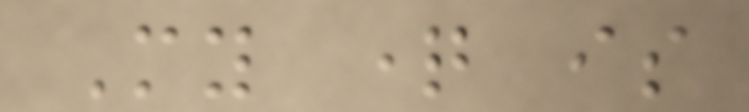My question is
